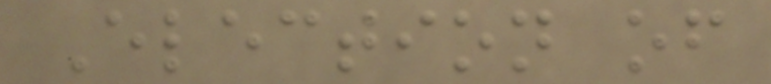Election of
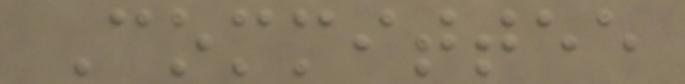Committee
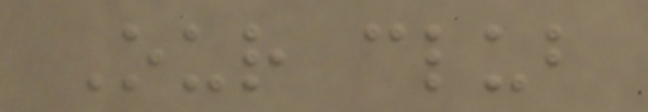Our club
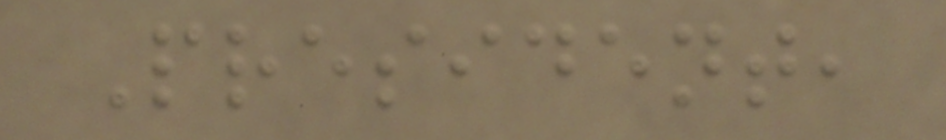President,
